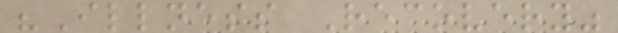"Illness Recovery"
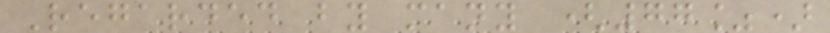Regarded by many (77%)
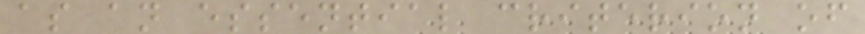as an essential criterion of
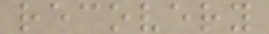recovery
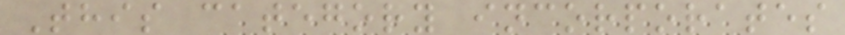This category incorporates
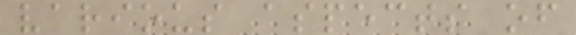various aspects of
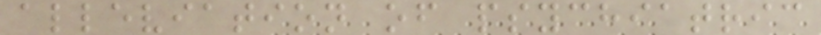alleviation of psychiatric
